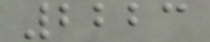2223
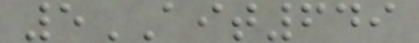5AIT649
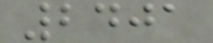2401
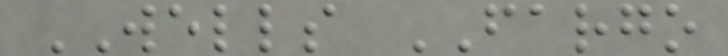WELLS FARGO
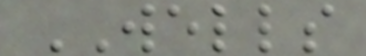WELLS
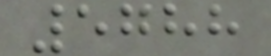5788
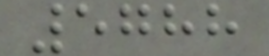5788
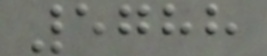5788
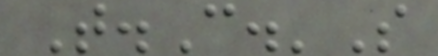T.C.'S
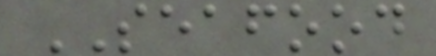SEAFOOD
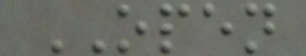OPEN
